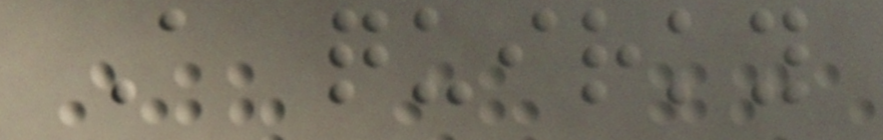A quirky
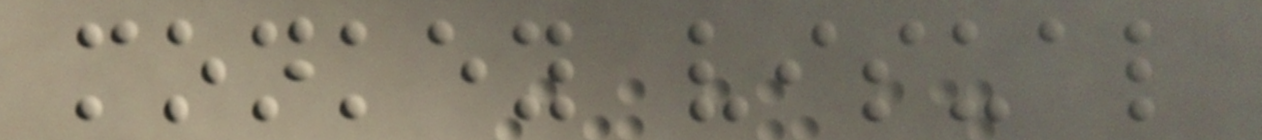monkey visual
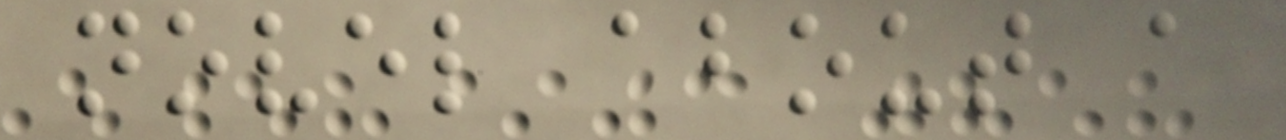novel about a
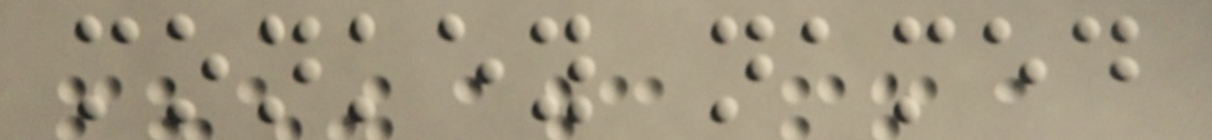monkey named
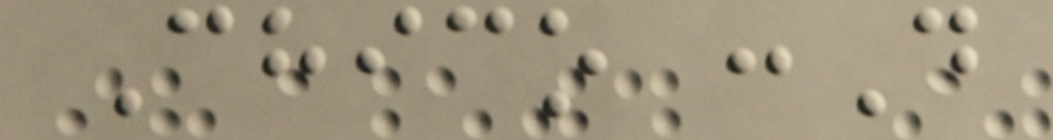Chico :D
